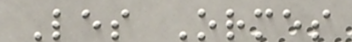Les Ormes
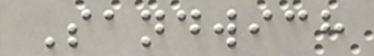Sandwich
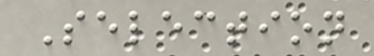Selection
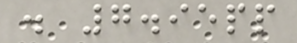. 7.95pp
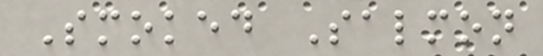Smoked Salmon
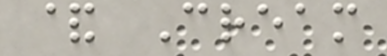& Cream
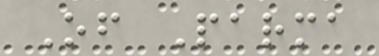Of Parma
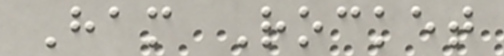Ham Rocket
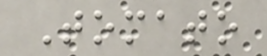Tomato
